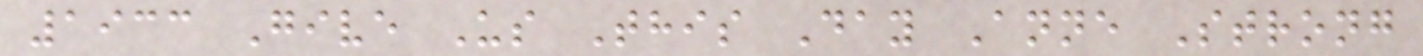1933 Give Us This Day Anne Strong
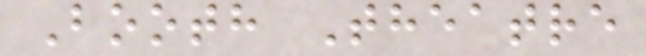Booth Theatre
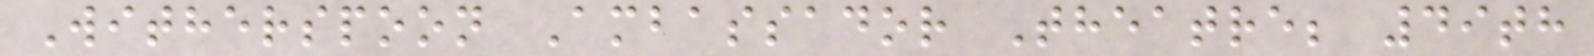Witherspoon Ambassador Theatre; 49th
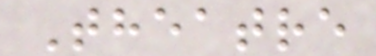Theatre
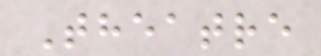Theatre
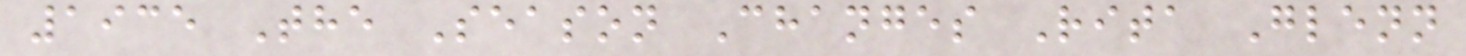1935 The Season Changes Rita Glenn
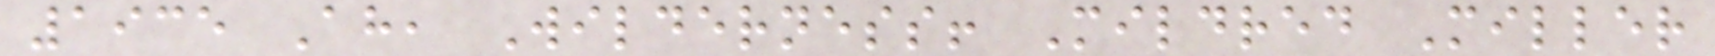1935 Ah, Wilderness! Mildred Miller
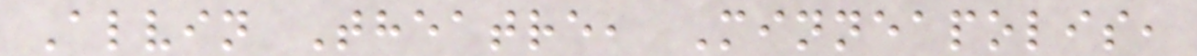Alvin Theatre, Minneapolis,
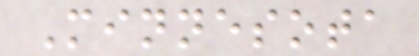Minnesota
